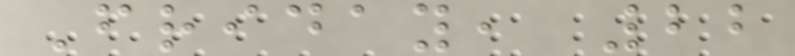Friday, 22
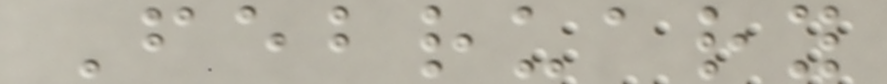February
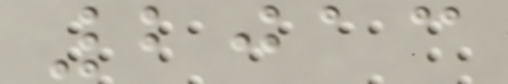2013
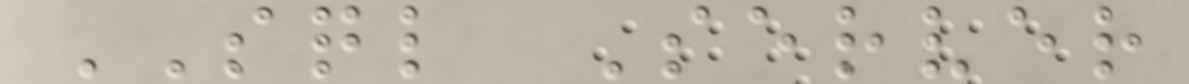SQL Server
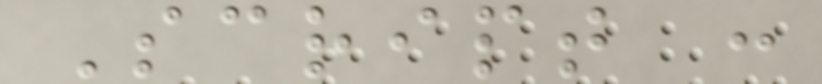Script :
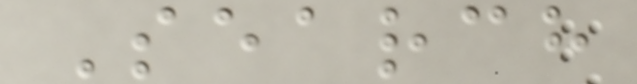Search
